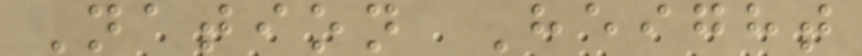Nation Height
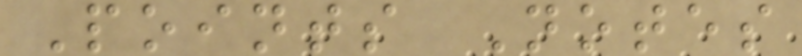Points Notes
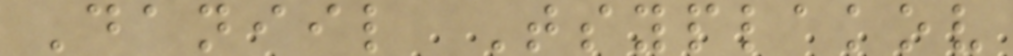Daniil Tsyplakov
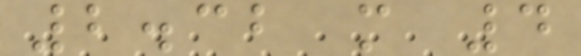2.32 m 4
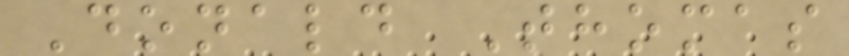Donald Thomas
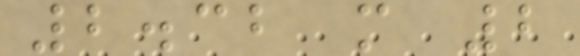2.32 m 2
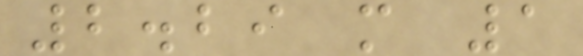2.29 m 1
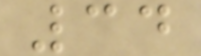34
